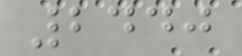2440
